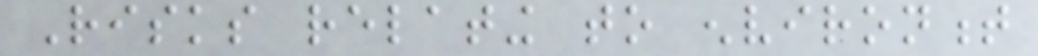Risks relating to environment
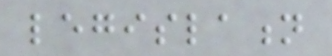legislation
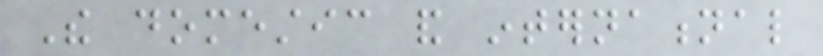The domestic and international
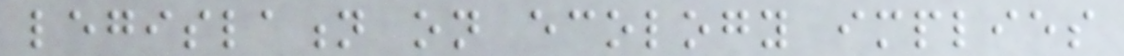legislation on ecology implies
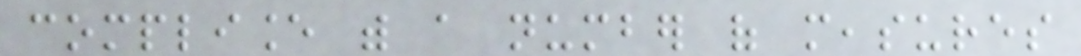compliance with a number of measures
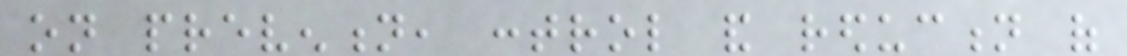on prevention, control and reduction of
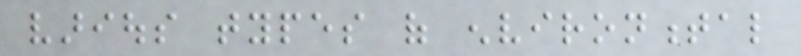various types of environmental
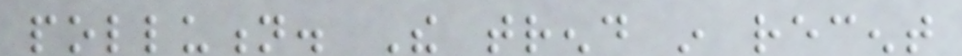pollution. The trend in recent
